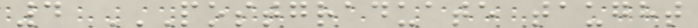4 POSTGRADUATE TAUGHT
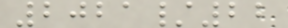2021/22
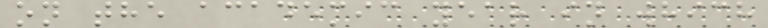on the academic year in which
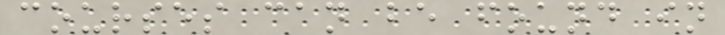courses can be found in
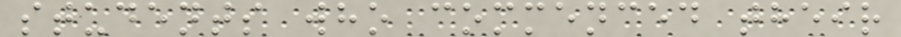students who commenced their
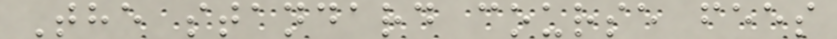The standard course fees
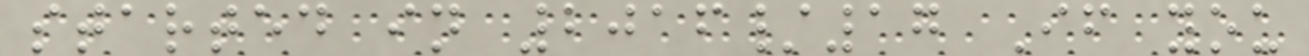started in 2016/17 If you
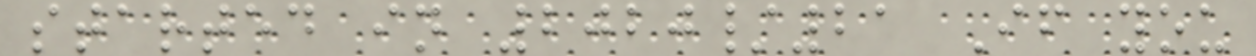started in 2020/21 If you
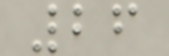26
